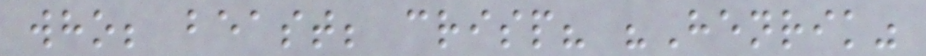who; beast; crisp? "Henrik"
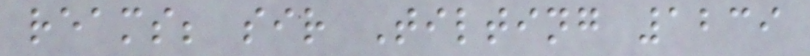reams; sir Tilting 1239
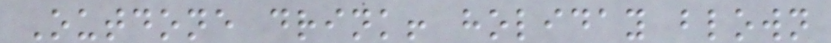Outdone drink! holiday blown
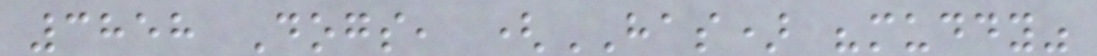3858 Dogs, (HAS) "muddy"
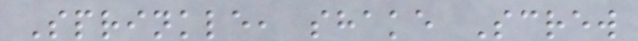Sprinkle, shake Screw
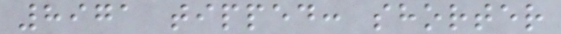8971 tipped: shorter
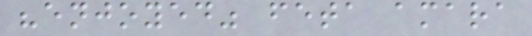"enjoyed" feta amara
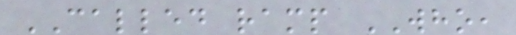CALLED ramp WHO,
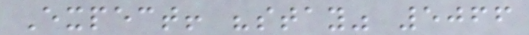Expect! "stay" 5066
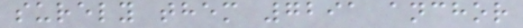surely them 7291 anchor
